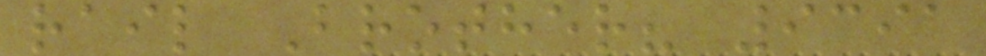rail Brother? 9391
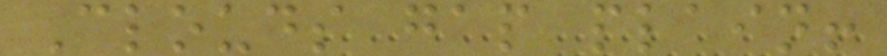Clouds gap plain!
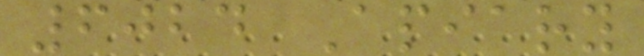6024 Apiary
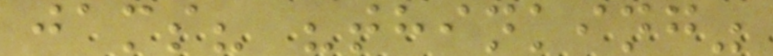jams? "thinking"
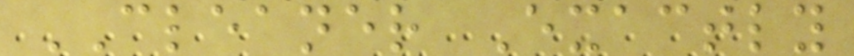CLEANER Exactly
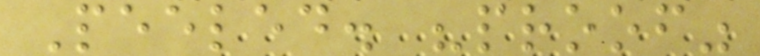Peeled. "proof"
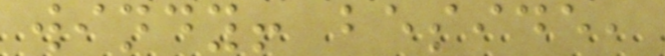windy! beside,
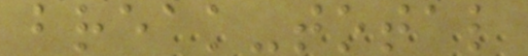break-total
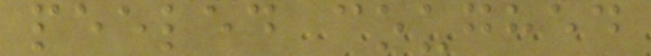peeled coughed
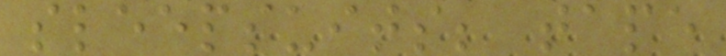sleepsuits; tape
